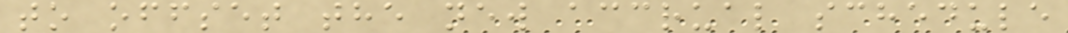to offset the new accrual schedule
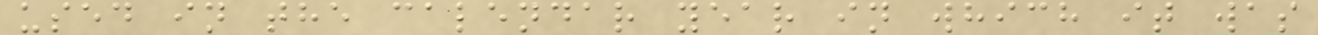used in the calendar year in which it was
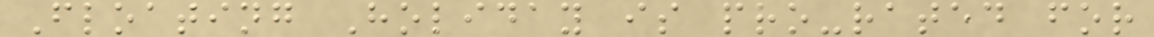Floating Holiday is pro-rated for
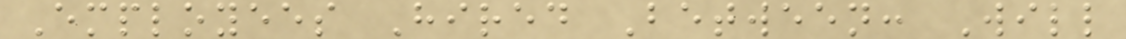Employees Hired Between: Will
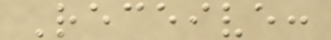Receive:
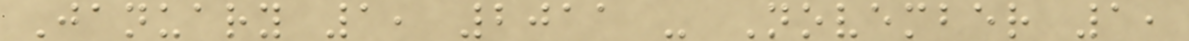January 1, 2011 - November 1,
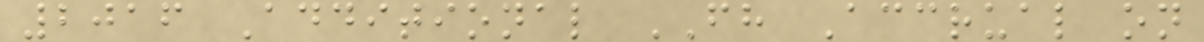2016 Additional FH Accrual on
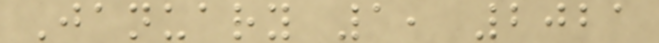January 1, 2021
